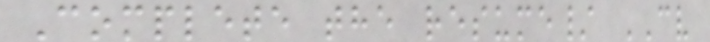Complete the resume/ CV
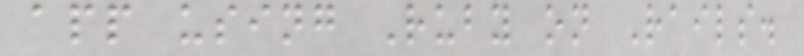app using Ruby on Rails.
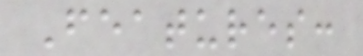Features:
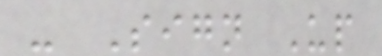- Sign Up
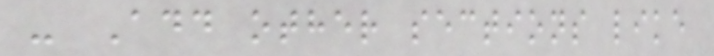- Add other sections like
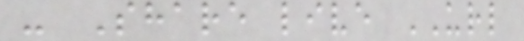- Share live URL
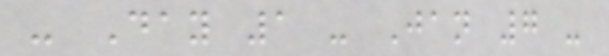- Day 1 - Jan 7 -
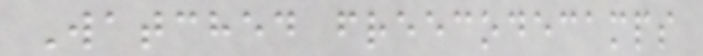Watched freecodecamps
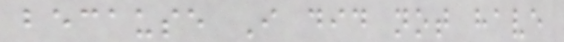because I did not have
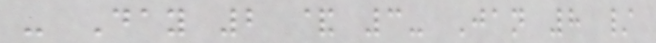- Day 2 & 3- Jan 8 /
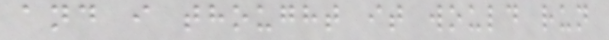and i thought it would run
